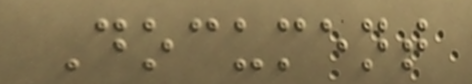Document
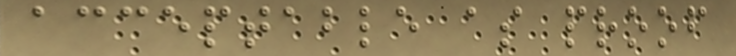acceptable as proof
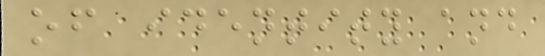of identity and
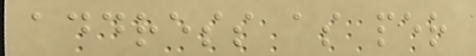address as per
